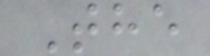The
